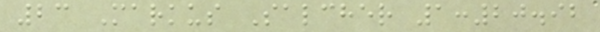23 Markus Salcher 1:20.92
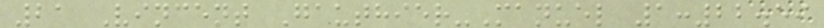21 Vincent Gauthier-Manuel 1:22.59
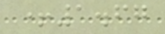+1.67
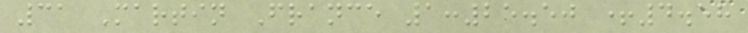31 Martin France 1:25.50 +4.58
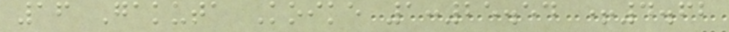16 Gakuta Koike 1:25.54 +4.62
